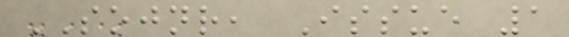SOJNR, Issue 1
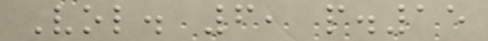Vol. 6, p.15
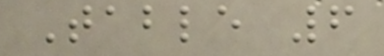Table 6
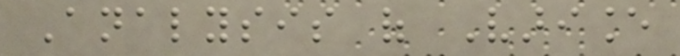Analysis of Variance
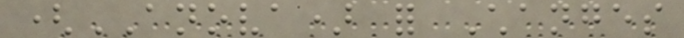(ANOVA) for Changes
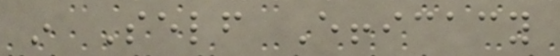in Self Efficacy
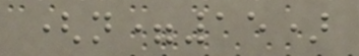(n=15)
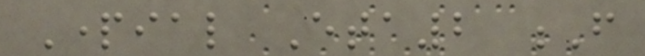Partial Eta2 F
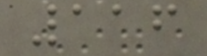116
